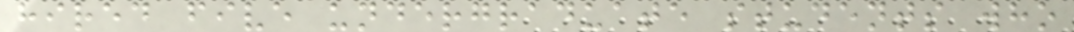hired five undergraduate students who
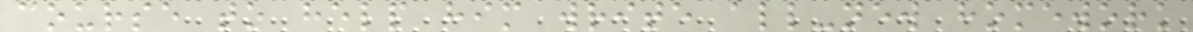course to help him write all-new homework
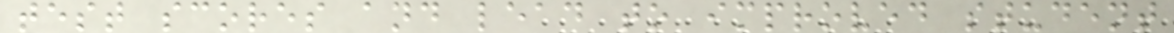test scores and lead to improved student
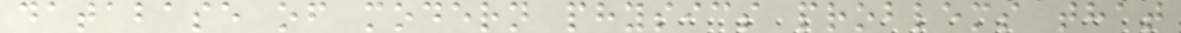database of modern physics problems that
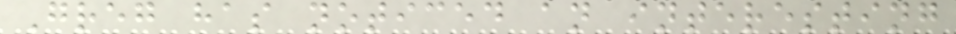Greg has noticed an interesting
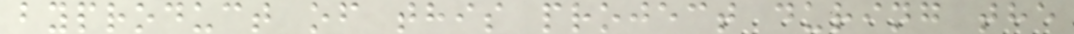byproduct of this project during the
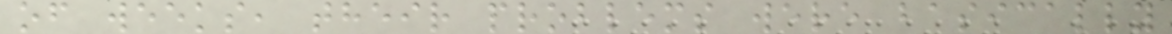of weeks, their problems were basically
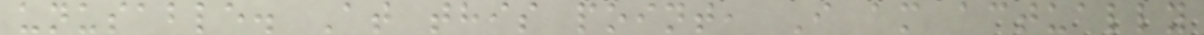unusable. At this point, I am actually
